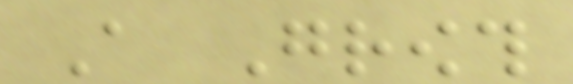A Growth
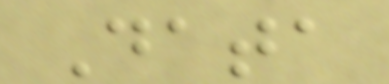Data
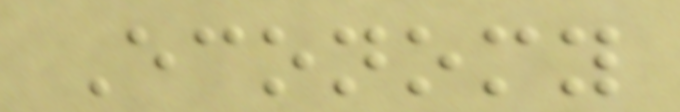Economy
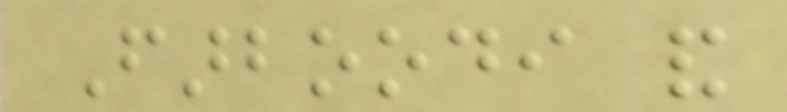Farboodi and
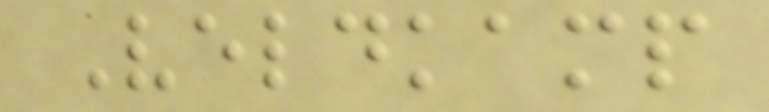Veldkamp
